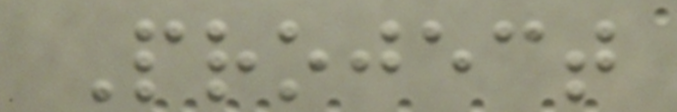Project
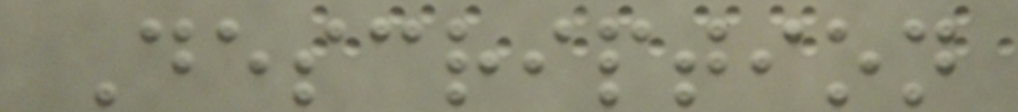Description
